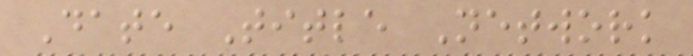Date Title Network
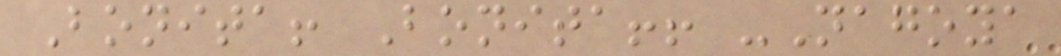Bonita! Bonita!! -Nagoya
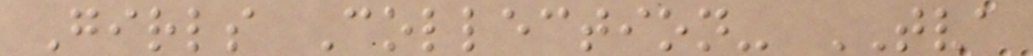Girls Collection- TVA
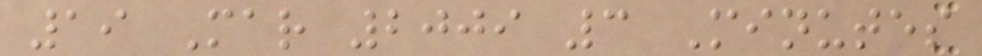19 Mar 2009 3 Minutes
